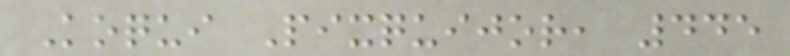Koqui Pixquijor, 445
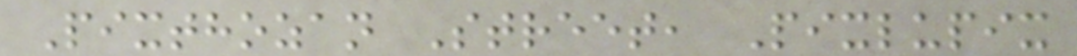Pixthozan Street, Pixlupix
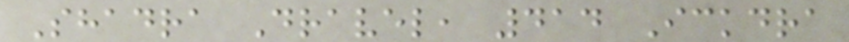Shadra Dravel, 414 Ickdra
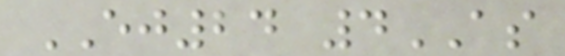EJ24 4AS
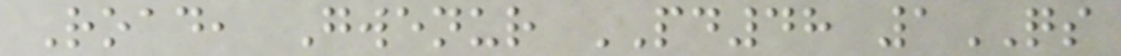Road, Gwenur PD48 1QS
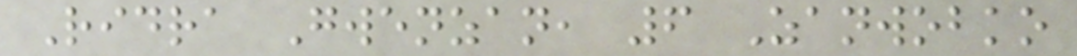Ridra Gwenzan, 6 Zanwobko
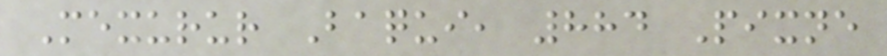Mexurur Baqui, 884 Pixne
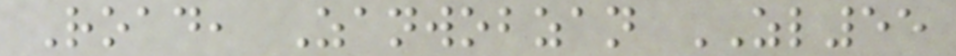Road, Zanwobzan ZL55
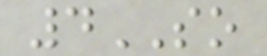4SO
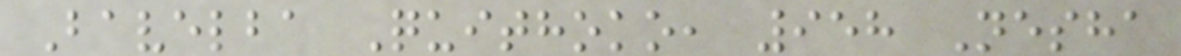Bavelba Quithoko, 958 Nesha
